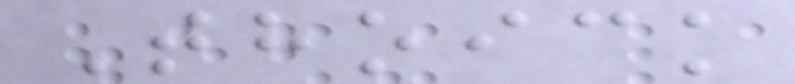Thoick
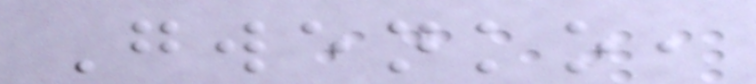Gwenko,
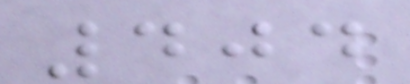404
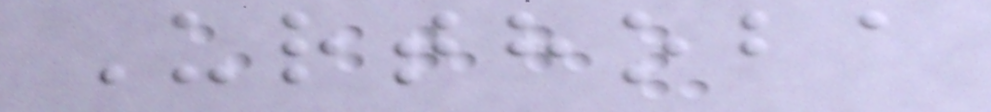Urthoba
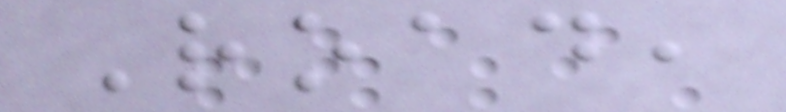Road,
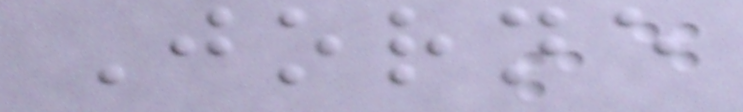Jorne
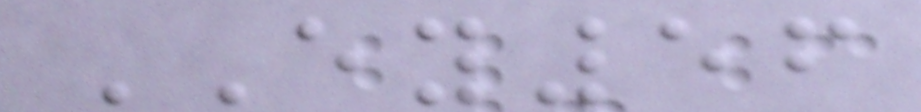EY56
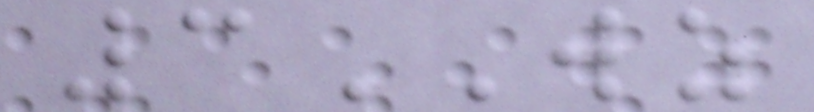3WZ
